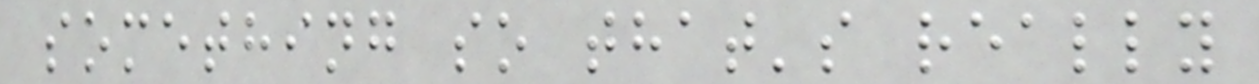something so that's really
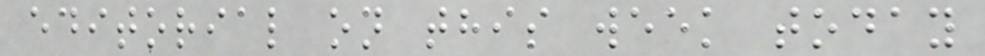editorial on this week today
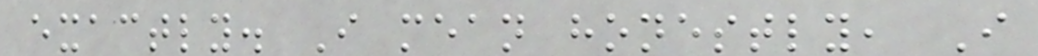exactly. I mean honestly, I
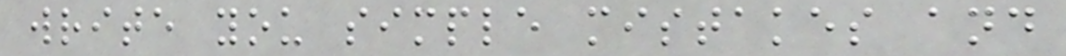write you simple mistakes and
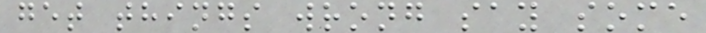get things wrong say some
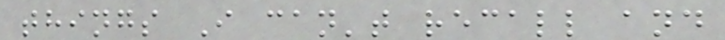things I can't recall and
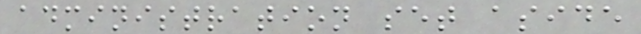administration set aside
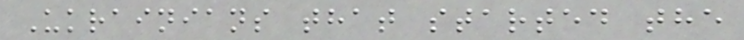Ukrainians that started the
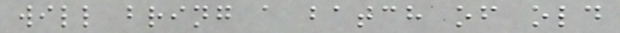will bring a batch of old
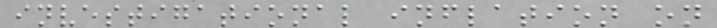investigational inflation on
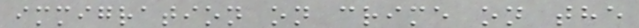immigration on crime on the
